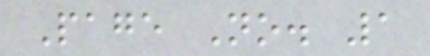Page No. 1
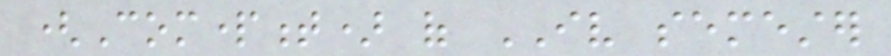(Compartment) of IV semester
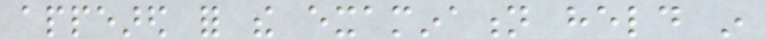appeared for the examination held in
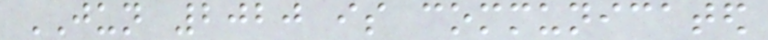JUN 2020 is communicated
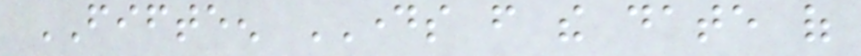FIFTEEN DAYS from the date of
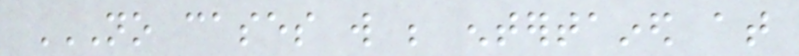NO CASES WILL BE ENTERTAINED AT
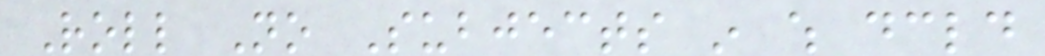Roll No Subjects in which declared
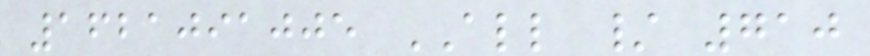1621091005 ALL / 710
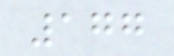177
